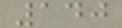140
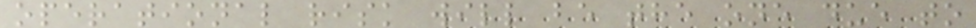operational risk will be the one due to
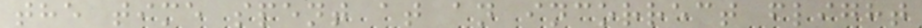the time spent at an incorrect flight
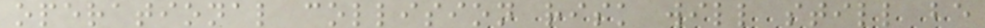operational collision risk will still be
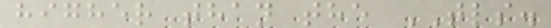higher than the TLS.
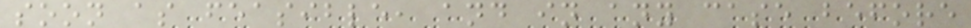soon as feasible, and in any case before
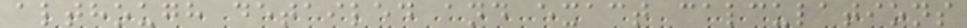although detailed and exact calculations
